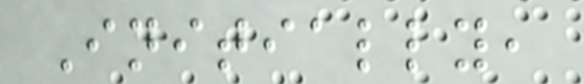Initially,
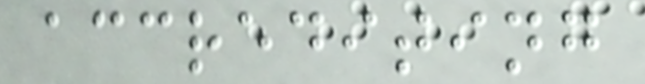accrediting
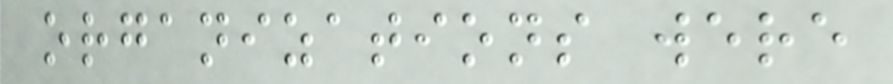organizations were
